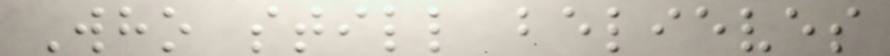Who still believes
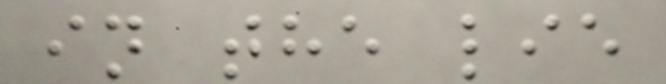in the lie
